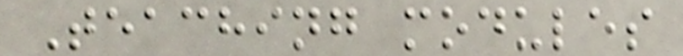Teaching modules
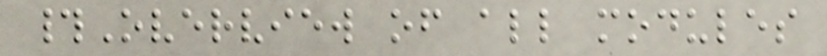#Overview of all modules
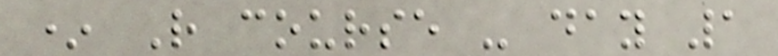* R course - day 1
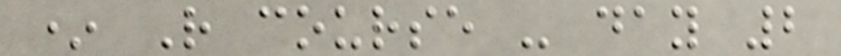* R course - day 2
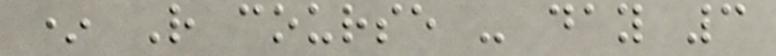* R course - day 3
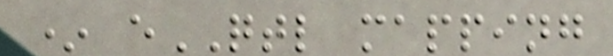* eQTL mapping
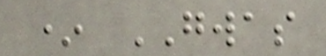* GWAS
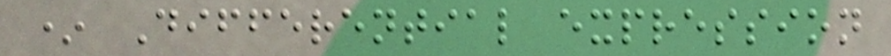* Differential expression
